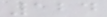124
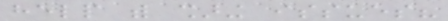help with sharing issues?
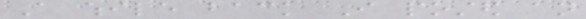A while back I posted an
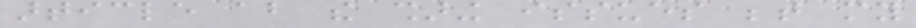article about the sharing issues between my
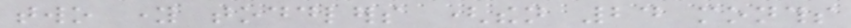two young toddlers (then 24 months
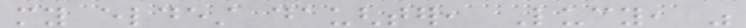my eldest daughter, Lucy, was
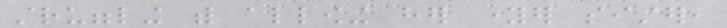struggling with allowing her younger sister,
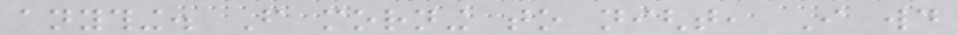anything. From morning to night, I would
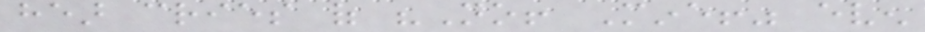hear cries of "No! Mine!" even
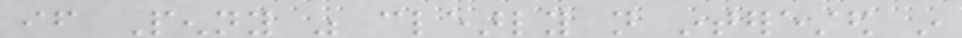if Penny was clearly not interested in
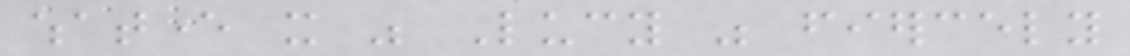whatever it was Lucy was fiercely
